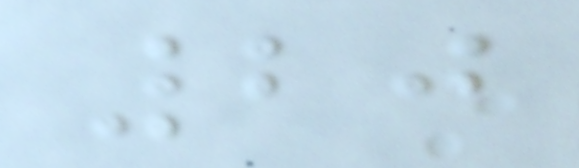20
